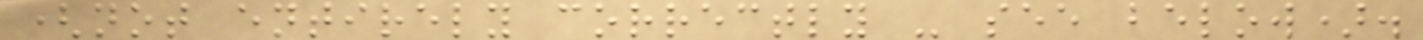(not entirely correctly - see below).
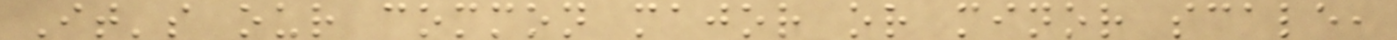It's our common major or minor scale,
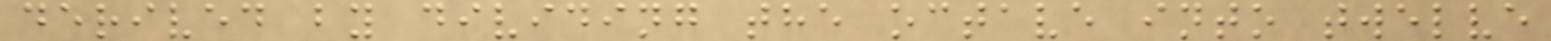derived by dividing the octave into twelve
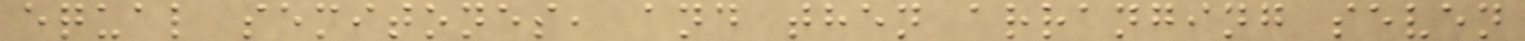equal semitones, and then arranging seven
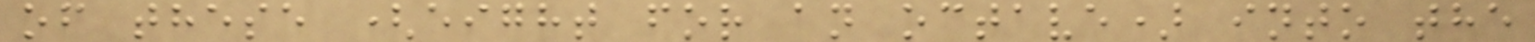of these (eight for an octave) into the
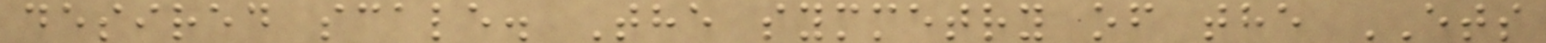desired scale. The symmetry of the ETS
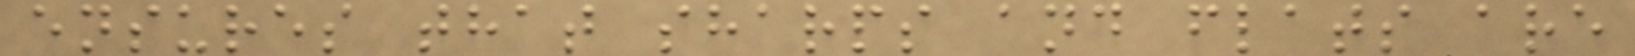ensures that sharps and flats are
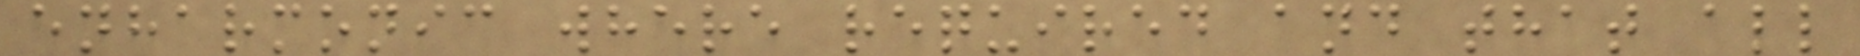enharmonic where required and that all
